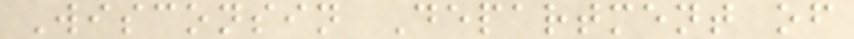Wisconsin Department of
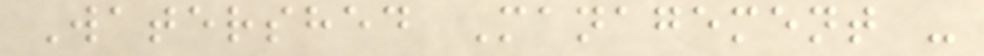Watershed Management -
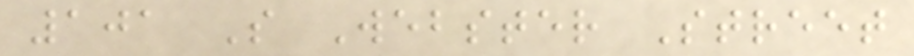101 S Webster Street
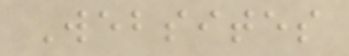Websites
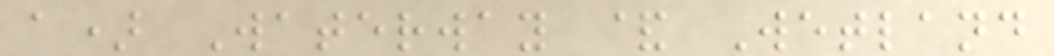a) Waterway & Wetland
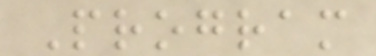Program
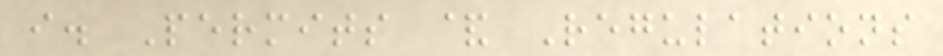i. Permits & Regulations
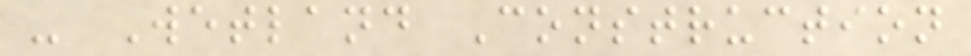- Wetland Construction
